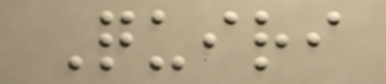Quiri
